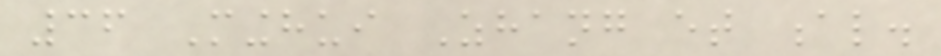36 Minghui Zhang et al.
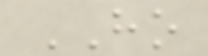HO
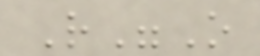R"O
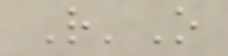R'O
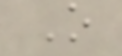O
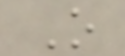O
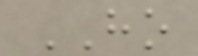HO
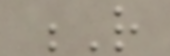R
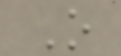O
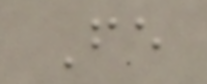Fe
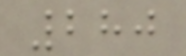280
